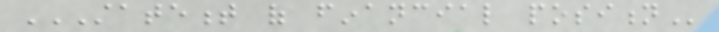STATEMENT OF FINANCIAL POSITION
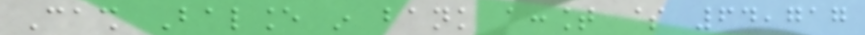Cash Balance in bank account $ 64,717
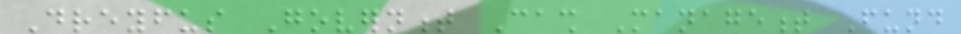Dreyfus Government Cash Management Fund
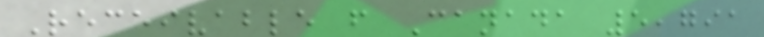Receivable from Canada 5,791
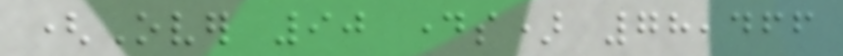(Over 90 days) 78,466
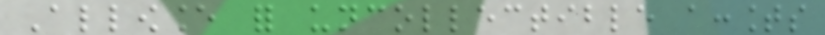Allowance for uncollectible accounts
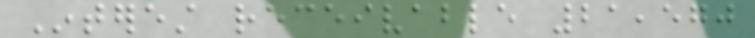Interest receivable 21,570
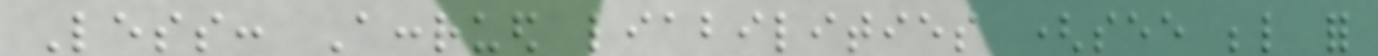Less: Accrued liabilities (see below for
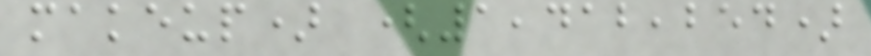makeup) (1,412,254)
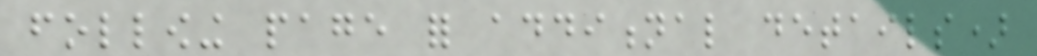following page for additional details)
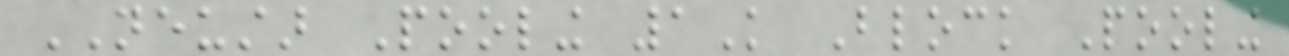NEUSTAR Pooling 1K Block Pooling
